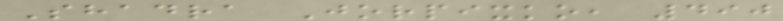Shadra Jorpixko, 490
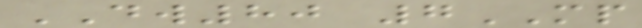DW80 7MP
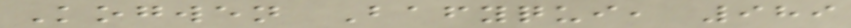Kogwen Bafyqui, 989
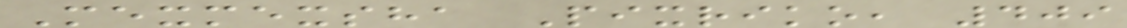Mexmexsha Pixriko, 409
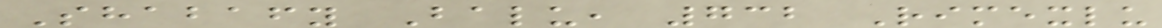Shabafy Balu, 732 Rimexlu
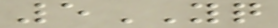5YQ
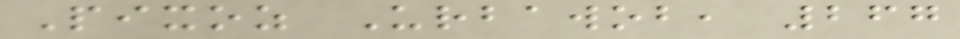Pixoz Urbawob, 267
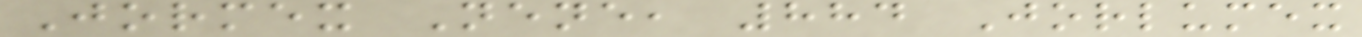Jormex Nene, 884 Jorlumex
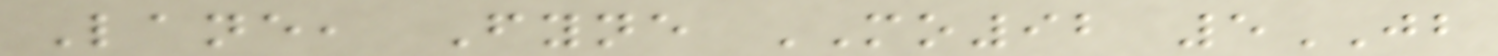Lane, Fyne MO92 5JB
